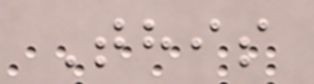This
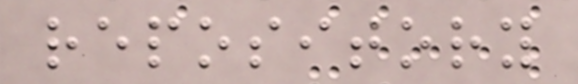repository
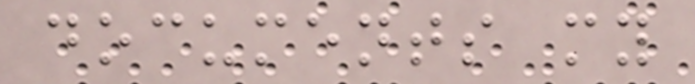documents my
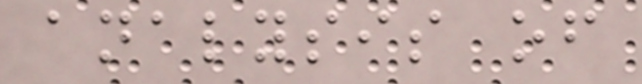analysis of
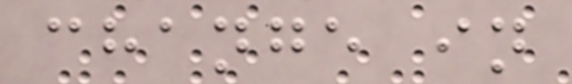change in
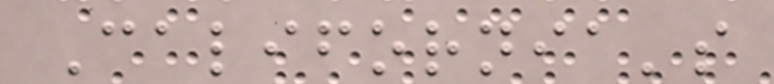California's
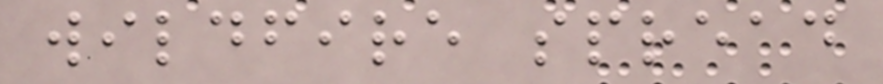wildfire spread
